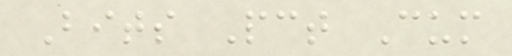Bits Pct Cum
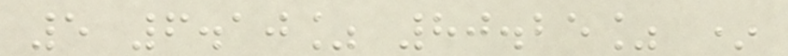5 6.10% 80.25% *
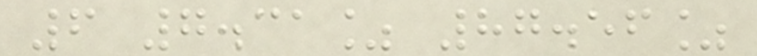6 7.31% 87.56%
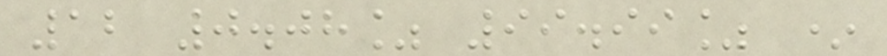12 0.08% 99.99% *
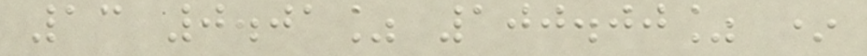13 0.01% 100.00% *
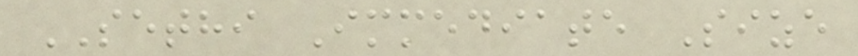SETHI Immediate Size
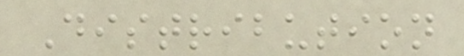Distribution
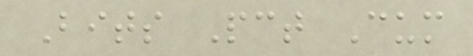Bits Pct Cum
